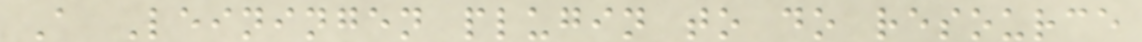A Leiningen plugin to do resource
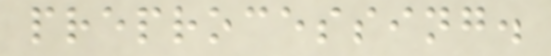preprocessing.
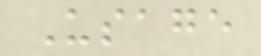Usage
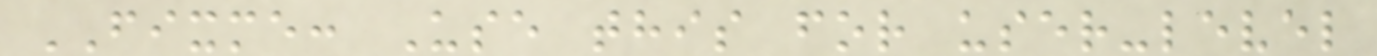FIXME: Use this for user-level
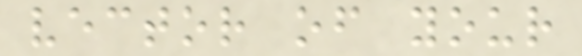vector of your
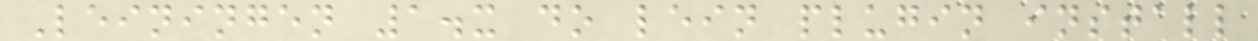Leiningen 1.x do lein plugin install
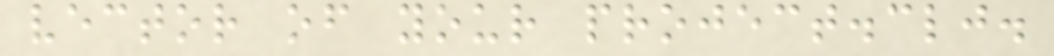vector of your project.clj.
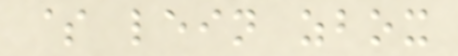$ lein zbox
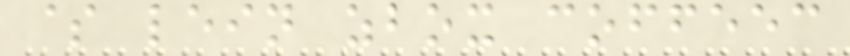$ lein zbox coffeec
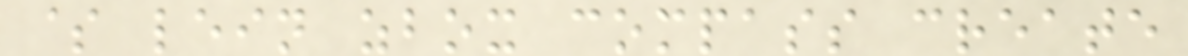$ lein zbox compass create
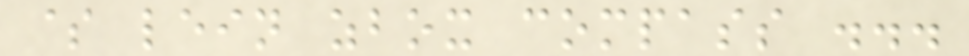$ lein zbox compass ...
